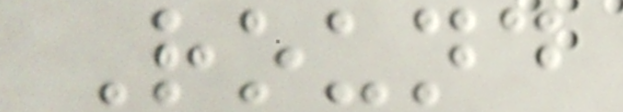Round
